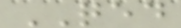QED
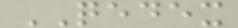QEDEX
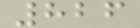826
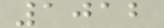1012
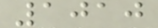1010
